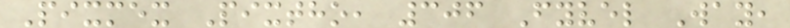Pixmex Pixtho, 306 Fyvel Way,
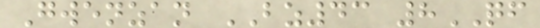Gwenzan BZ43 8QF
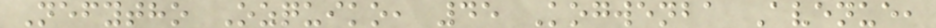Nefytho Ozquiko, 45 Kogwenba Avenue,
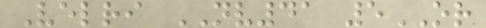Velri NV41 5OR
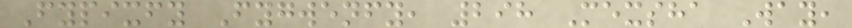Fypixfy Fygwenfy, 298 Mexsha Way,
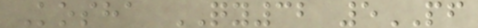Kosha QY32 5PF
